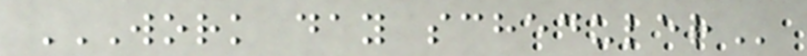WORK DAY SCHEDULER
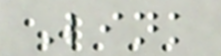Link
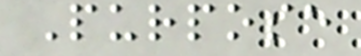Purpose
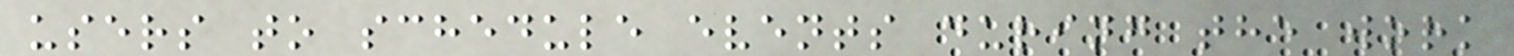users to schedule events during the work
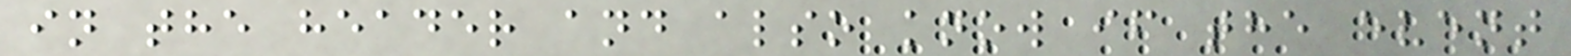in the header and also know if the event
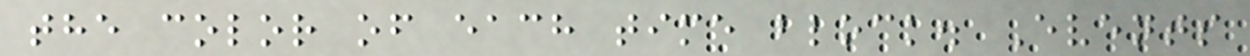the color of each time block. Events
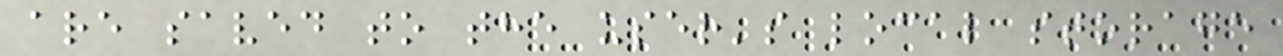are saved to the user's local storage
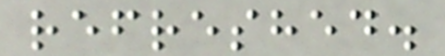refreshed.
